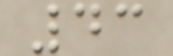43
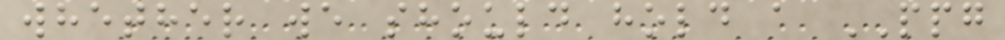whether we should hold a PPG
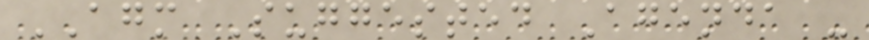AGM Suggested Agenda -
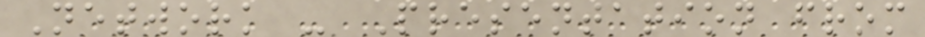Network - Presentation from
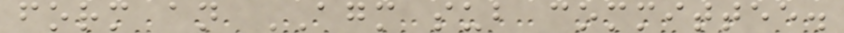form an AGM sub committee.
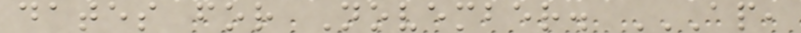dates for November. AP,
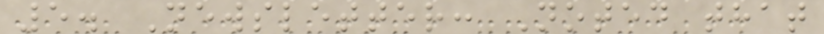5. Newsletter: Noted that
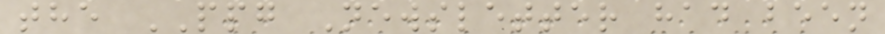the PPG Newsletter had been
